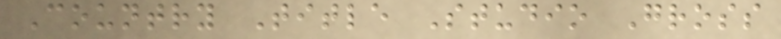Country Title Studio Gross
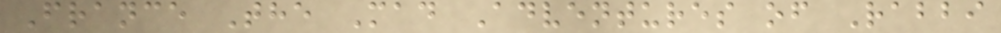France The Mad Adventures of Rabbi
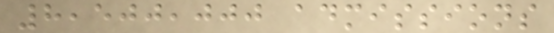8,500,000 admissions
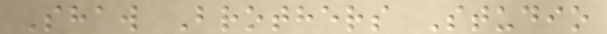Shaw Brothers Studio
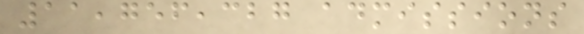11,756,327 admissions
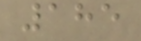185
